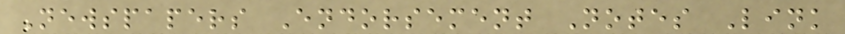Newspapers Endorsement Notes Link
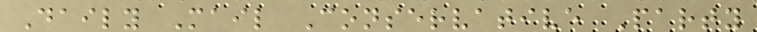Daily Mail Conservative Party
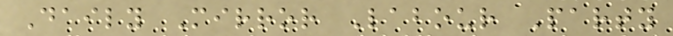Daily Mirror Labour Party
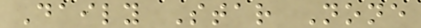Daily Star None
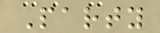Party
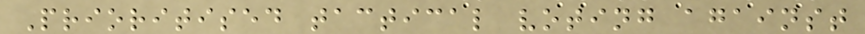Prioritised tactical voting against
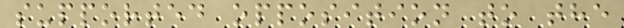supported opposition to the
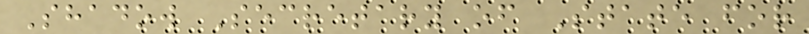Shadow Secretary of State for
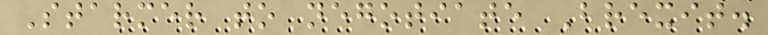Starmer to negotiate Brexit.
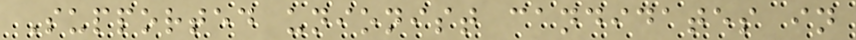Supported unionist candidates in
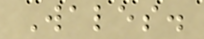Wales.
